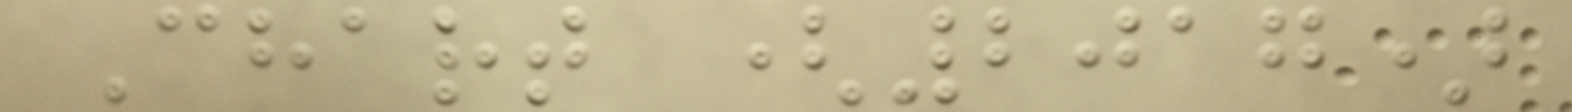Chart (2017)
